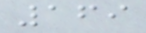169
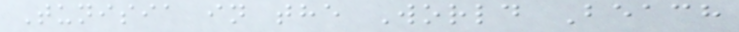Tunisia in the World Beach
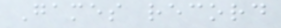Games record
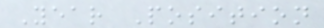Year Position
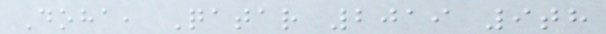Doha, Qatar 2019 9th
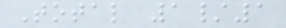Total 1/1
